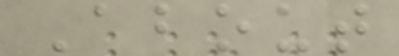About
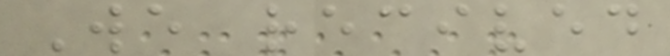We recived
